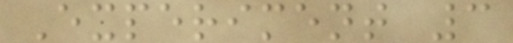Experiment 3
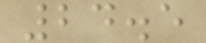24.5
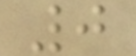0
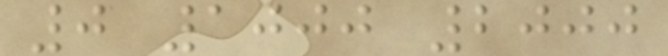0 1000 2000
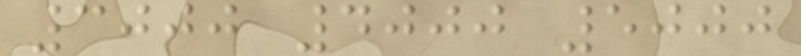3000 4000 5000
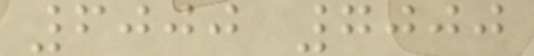6000 7000
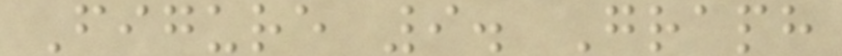Figure 9. Graph
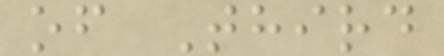of Third
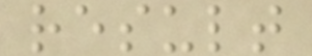result
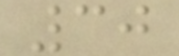30
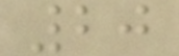20
